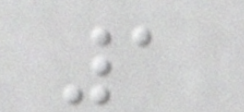1
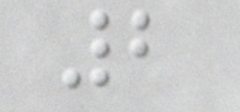2
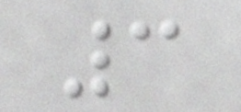3
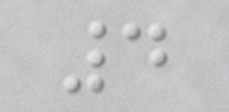4
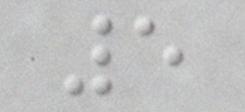5
